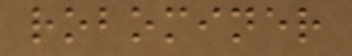robominer
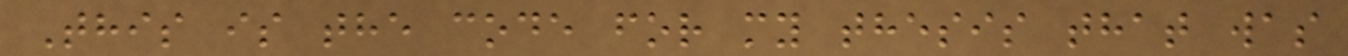This is the code for my thesis that was
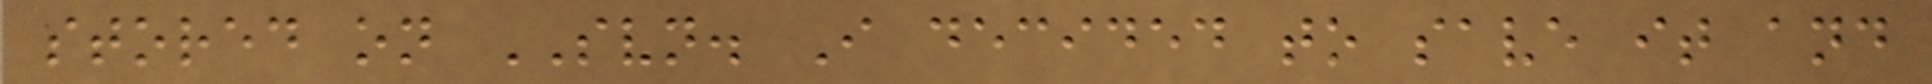stored on SVN. I decided to save it and
